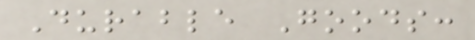Durable Goods:
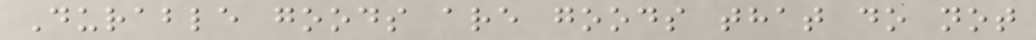Durable goods are goods that do not
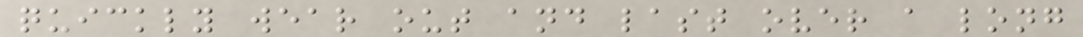quickly wear out and last over a long
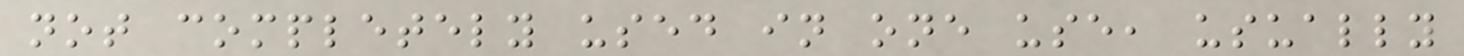not completely used in one use, usually
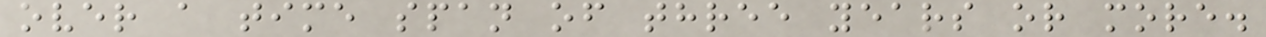over a time span of three years or more.
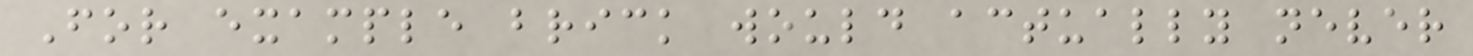For example brick would actually never
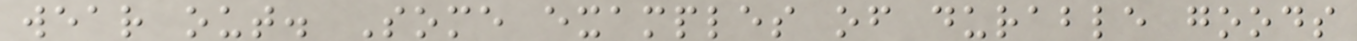wear out. Some examples of durable goods
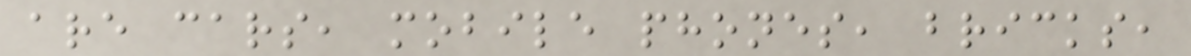are cars, mobile phones, bricks,
